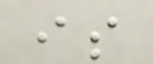is
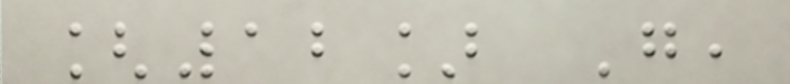[12] G,
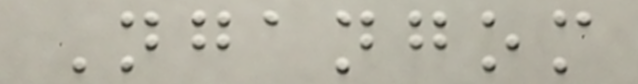Ngangom
